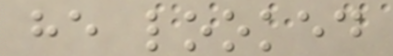he looked
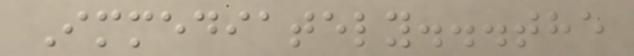Immediately...the
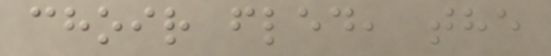choir fled, the
